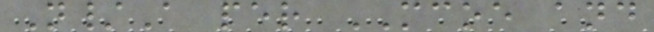N/A per MCOE and
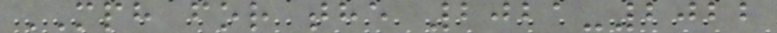MPH for the 2021-2022
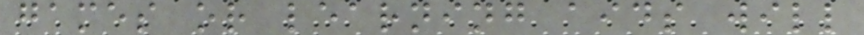games or learning aids will
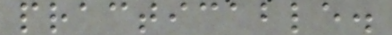practicable.
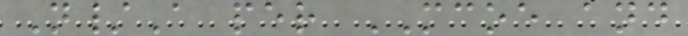N/A per MCOE and
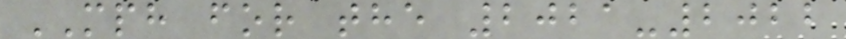MPH for the 2021-2022
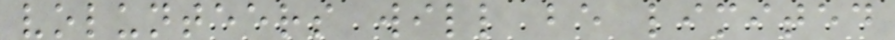volunteers will be limited
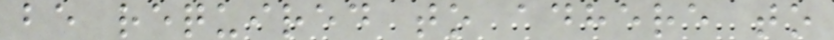be required to adhere to
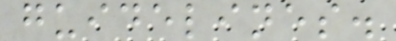guidelines.
